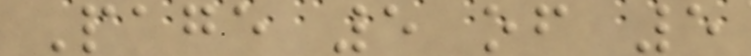Page 5 of 5
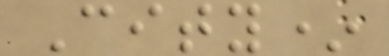City*
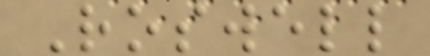Roswell
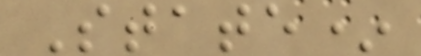State*
